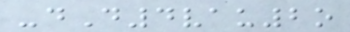-dD4vau2o
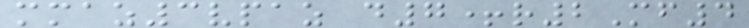mmaz3vpaz d7+r2Mf4
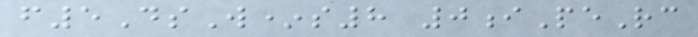f5DsW*s8 0iPeRc
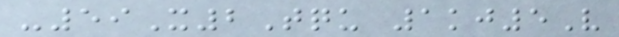-59X2Tqu 1kj5V
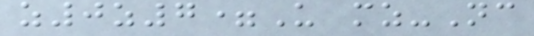z0z7=U mz-Nc
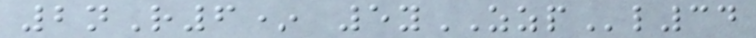2nR6* 5yZZPl34
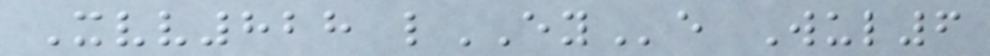Xvv828 lEYe Wul6
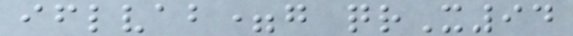iflvab=g qrX94
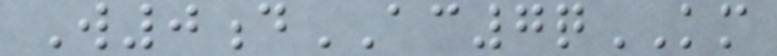W0dAC7qKM
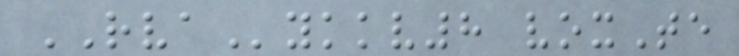RVAykkv8 voxTe
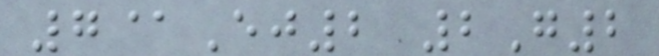7@Ej2 2G2
